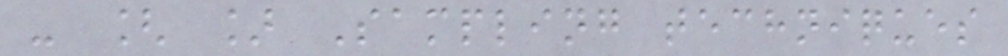- [ ] Sampling techniques
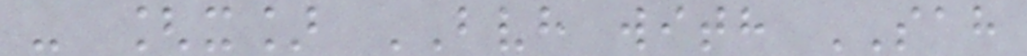- [x] BVH with SAH
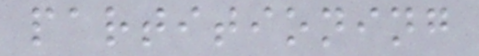partitioning
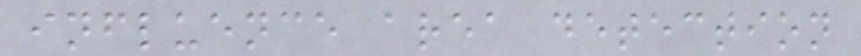influence area detection
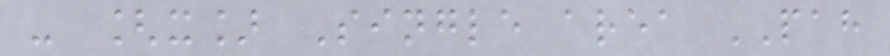- [x] Single area PAH
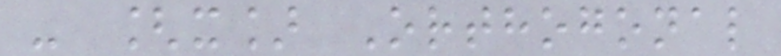- [x] Orthogonal
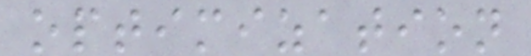optimization
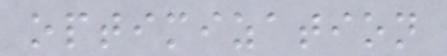optimization
